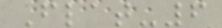Flat-6
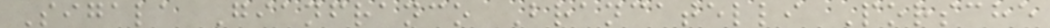Sigala Gianfranco Brancatelli Porsche
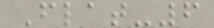Flat-6
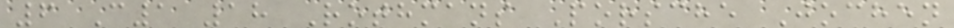6 C1 18 Rothmans Porsche Jochen
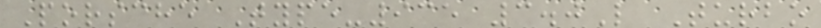Porsche Type-935 3.0L Turbo
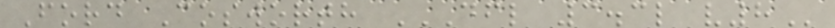Ford Cosworth DFL 3.3L V8
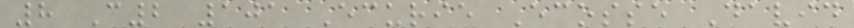8 C2 101 Ecurie Ecosse David
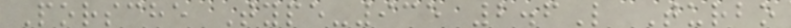Porsche Type-935 2.6L Turbo
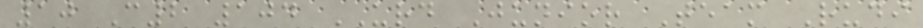10 C2 104 URD Junior Team Rudi
